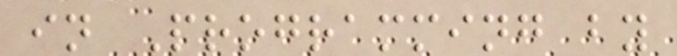in Programming by
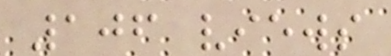106 views
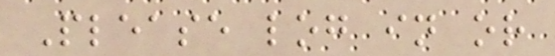Please log in or
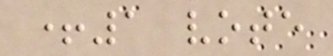+1 vote
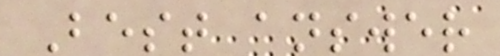Best answer
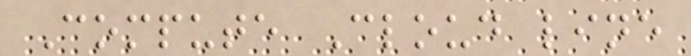Compute Cloud line
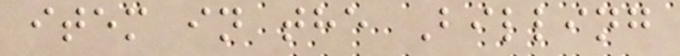item in the Billing
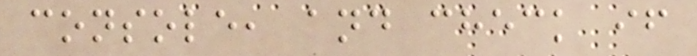console, and check if
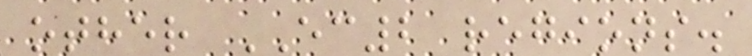other EC2 regions.
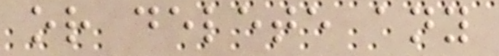or delete any
